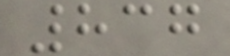837
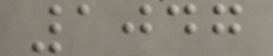1047
